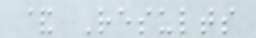& Results
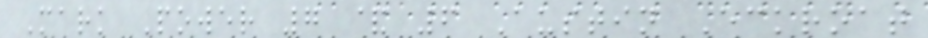Mark Power 7 & 6 Austin Eckroat
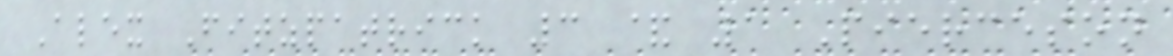Alex Fitzpatrick 3 & 1 Pierceson
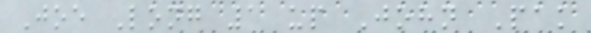Joe Long 1 up John Pak
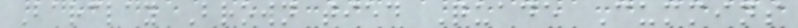Barclay Brown tied Quade Cummins
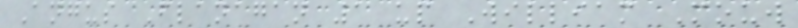Angus Flanagan 1 up William Mouw
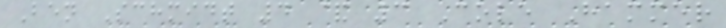Ben Schmidt 4 & 3 Cole Hammer
